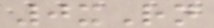0xRn
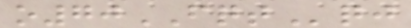o70FQTqj
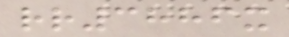rr3886x
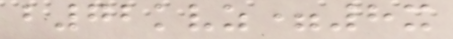b72kvz=8x
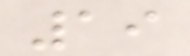19
